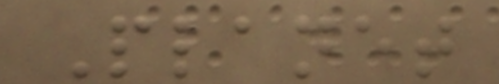Planet
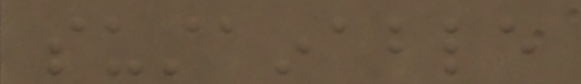sustainable
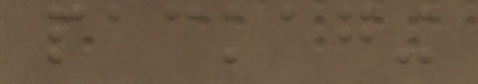packaging
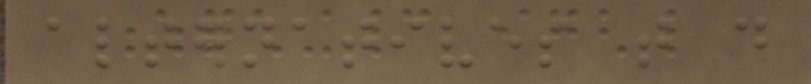alternatives that do
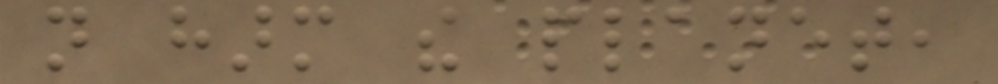not harm the planet,
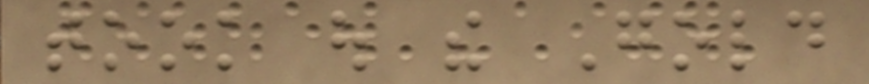took out the Gold
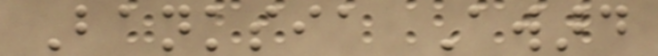Banksia Award
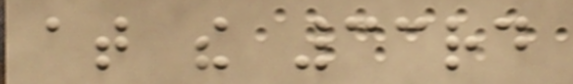at the 33rd
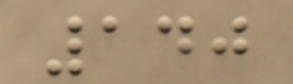140
